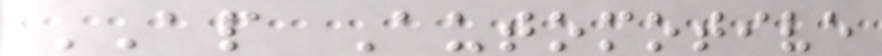AP Automotive
